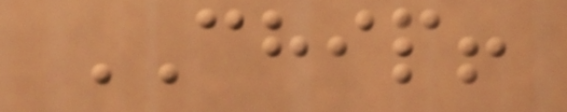CHIP!
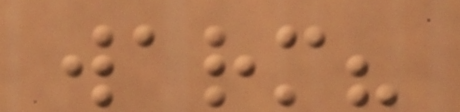warm?
